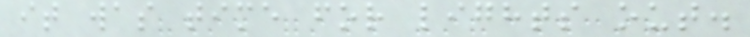it was time for lights out.
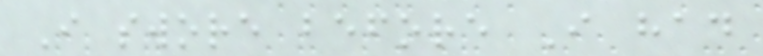I swore before I had
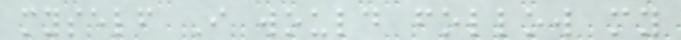myself I would follow my
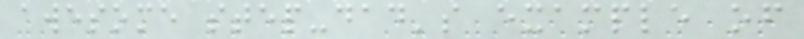awesome step-dad's example of
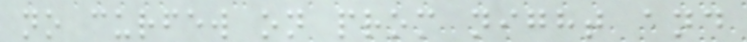no curfew on prom night and
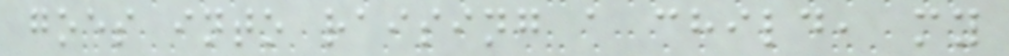goes into raising a child, my
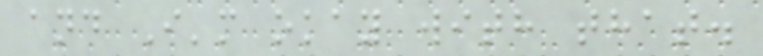and I'm okay with that.
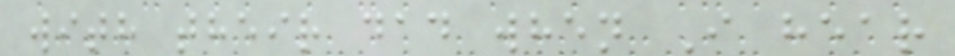with their dad when I hear
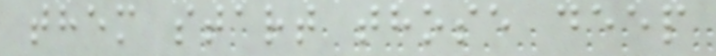them start those deep
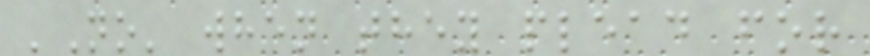'No' when they plead for
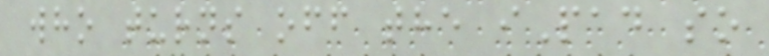who turns off the iPad so
